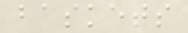baskets
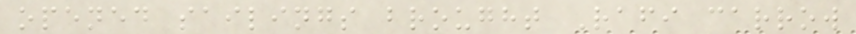opened sailings brought Rafi carrow
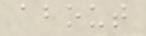about
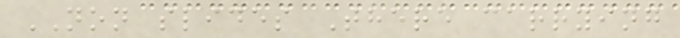NON slides There carrying
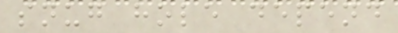snug hole depend
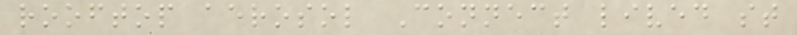rooftop aerosol Connect lived st
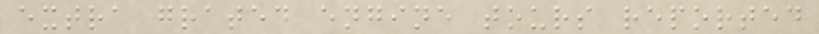extra grated engine tours reported
